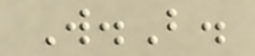W.B.
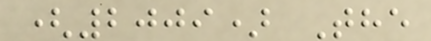(2009) The
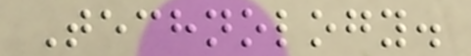Technology.
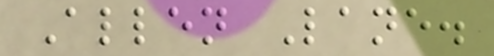Allen Lane.
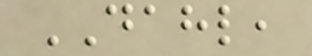DAHL,
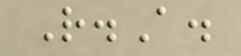R.A.
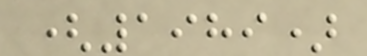(1989)
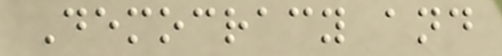Democracy and
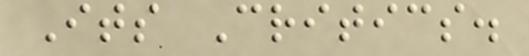Its Critics.
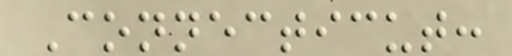Connecticut:
